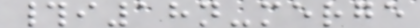#i18n-merge
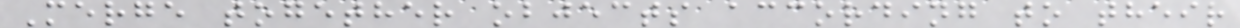Merge together objects according to their
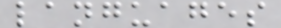languages
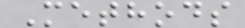Methods
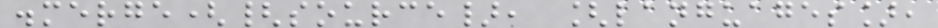.merge({source}, [languages],
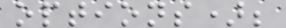options);
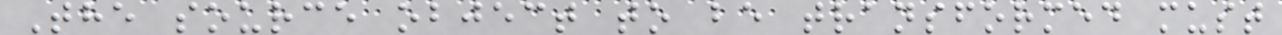The source object to be transformed must
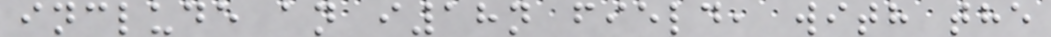include an i18n field, with the
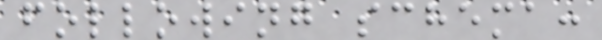following schema:
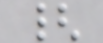{
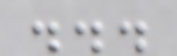...
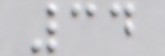34
